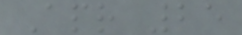Apr 25
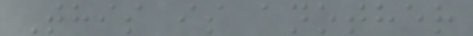This is another
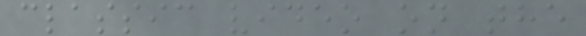classic video on the
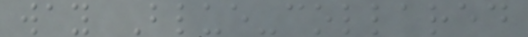way Blue-collared
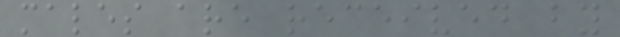males are received by
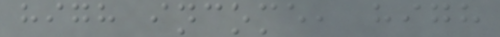high income, high
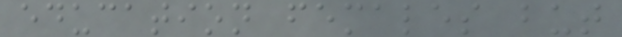education females but
